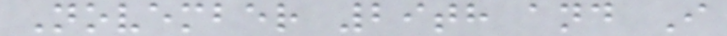November 29th and I
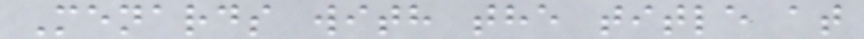Menards with the title at
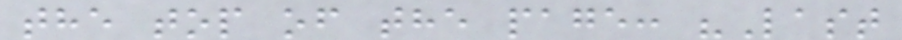the top of the page: "Last
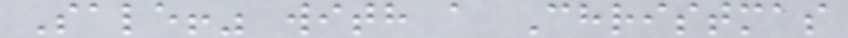Sale!" with a Christmas
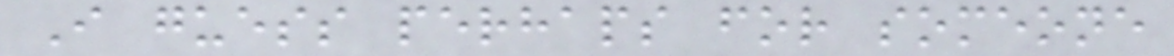I guess perhaps for someone
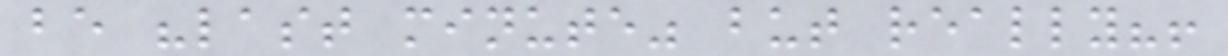be "last minute" but really?!
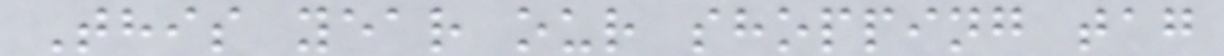This year our shopping tag
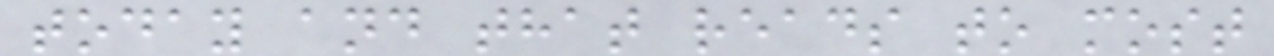today and that reads to most
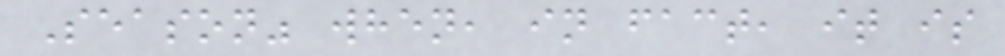Season" when, in fact, it is
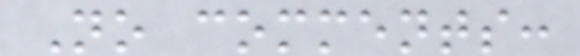No comments:
